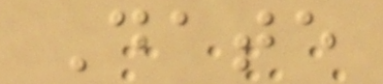Date
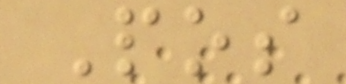Pos
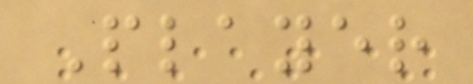Player
